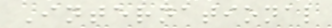International
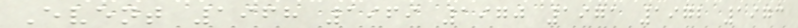Event 1968 1969 1970 1971 1972 1973
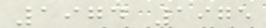1974 1975
